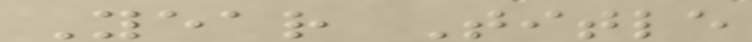Year Title
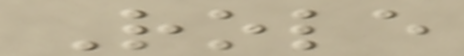Role
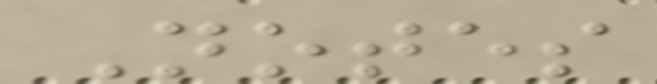Notes
